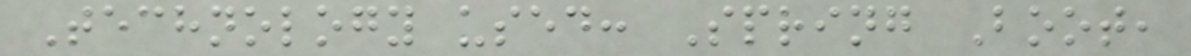Technology used: Spring Boot,
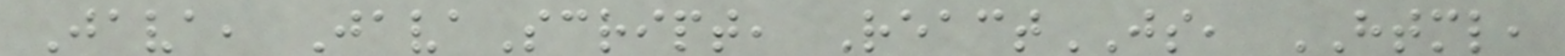Java, JavaScript, ReactJS, HTML,
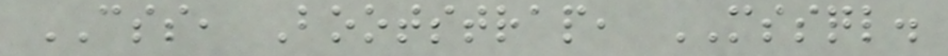CSS, Bootstrap, MSSQL.
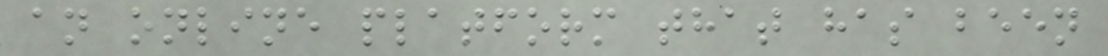an online platform that has been
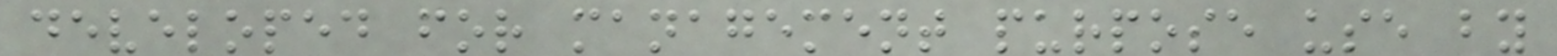developed for management purpose use by
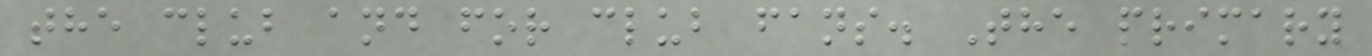the club and for club fans. The primary
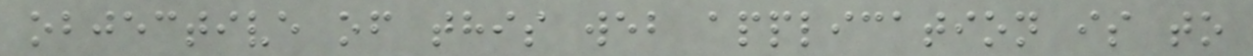objective of this web application is to
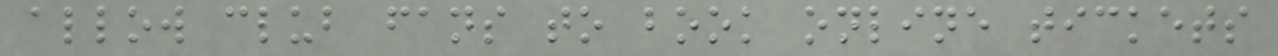allow club fans to book online tickets
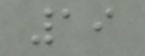19
